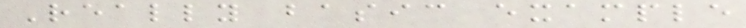Really basic example
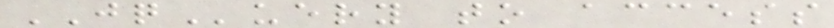JQuery to access
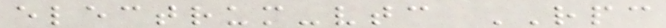electrum-vtc RPC
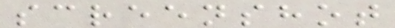screenshot
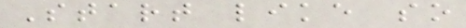Start like so
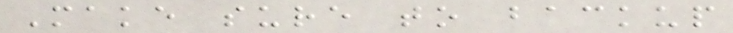Make sure to backup
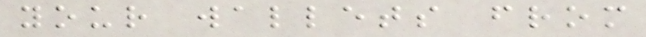your wallets from
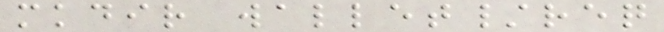mkdir wallet/req
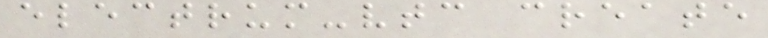electrum-vtc create
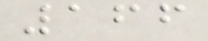166
